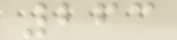263
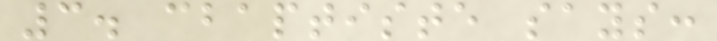3. cbaptiste says:
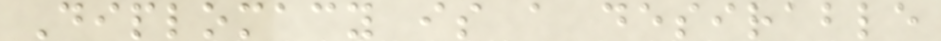Diplomacy is a desirable
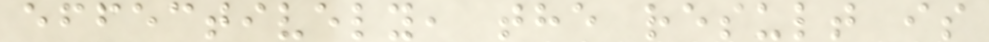effectively, the result is
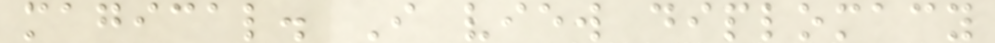magical. I view diplomacy
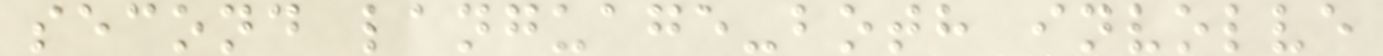second language-both involve
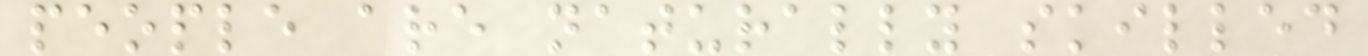people are naturally skilled
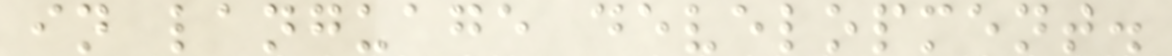in language development.
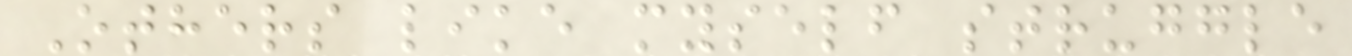Others like myself struggle
